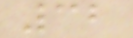32
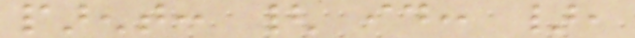parent: { id: },
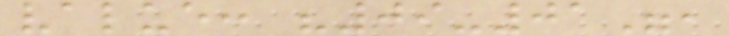value: "09-01",
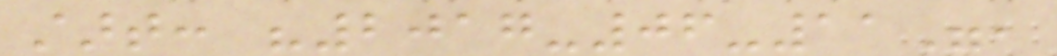start: "2017-06-11",
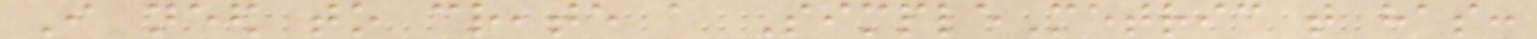I need to create a SimpleMetric that has:
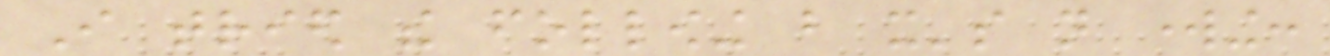I tried the following but it's not working:
